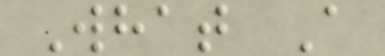What A
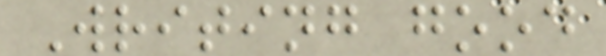Writing good
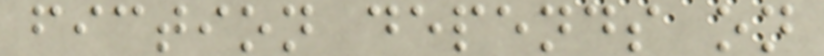fiction depends on
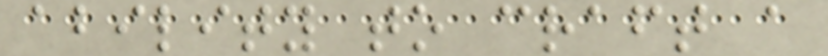ability to craft a
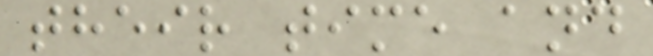their time and
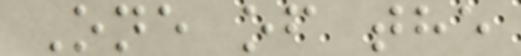One of the
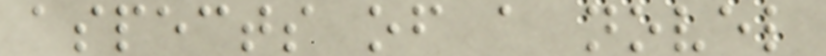aspects of a novel
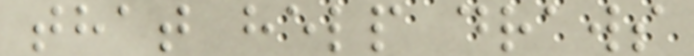that help draws
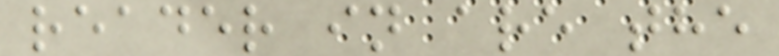reader in are the
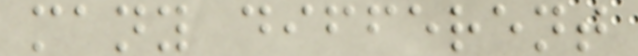many different
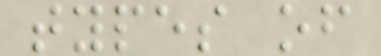types of
